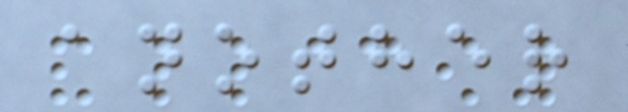another
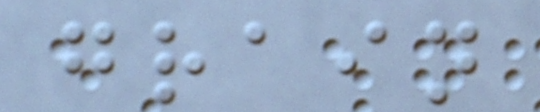grain
